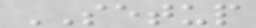SETUP
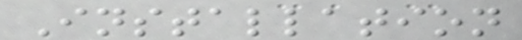Installation
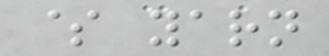$ yarn
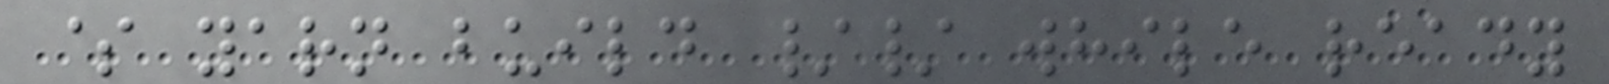$ yarn build // while ready
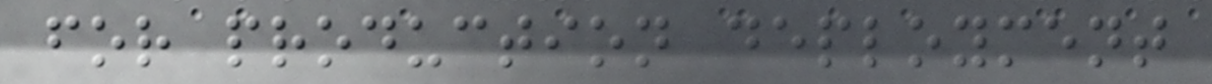for production deployment
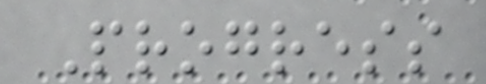Progress
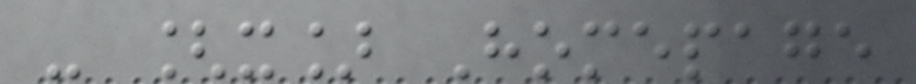- [x] Homepage
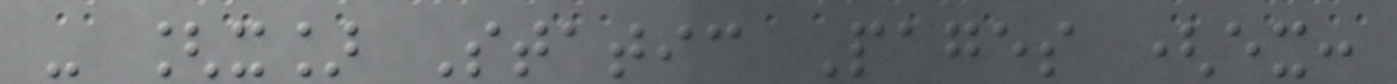- [x] Static Pages (ex:
